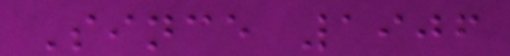Since 1906
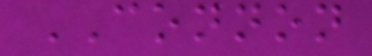CONNON
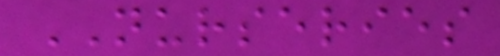NURSERIES
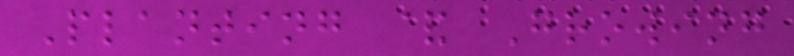Planting & Growing
